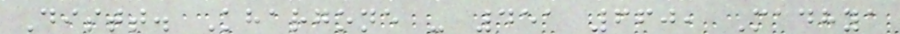Distt. Khargone - 451 660, Madhya
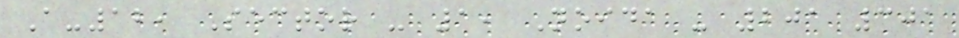A-12, Sector - 1, Noida - 201 301
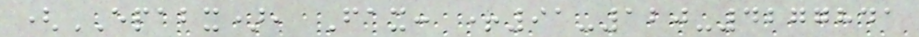(EPABX), Fax: +91-120-4277841
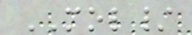MOL/
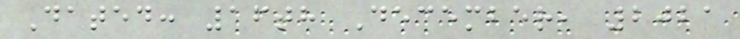Dated: 16th December, 2021
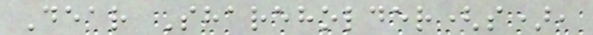Dear Shareholder(s),
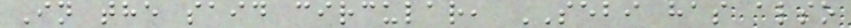In the said circular, SEBI has also
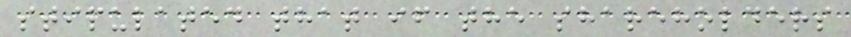stipulated that if the shareholders
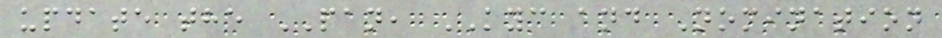update the PAN, KYC and Nomination
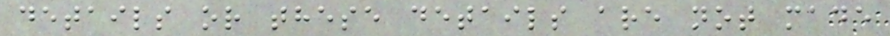details or these details are not made
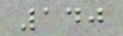140
